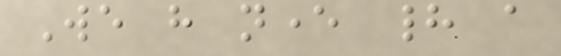We have never had a
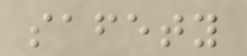safety
